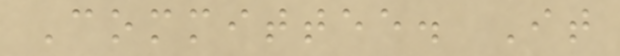Committee. It
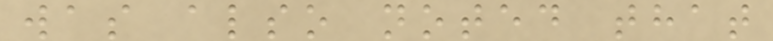was also noted that
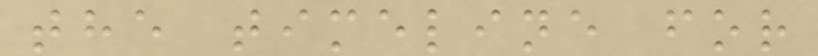the timeline for
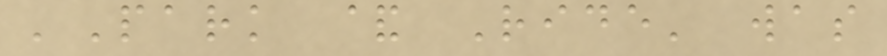'Park & Ride' was
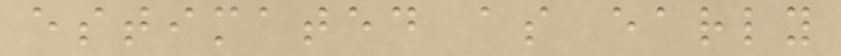estimated as early
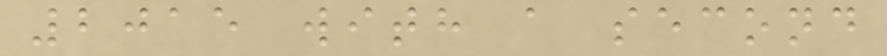2015 with a second
